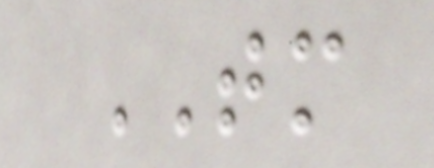TM
